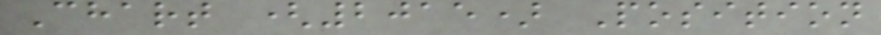Chart (2015) Position
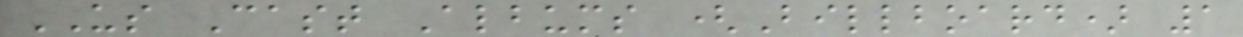US Cast Albums (Billboard) 1
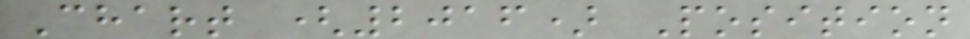Chart (2016) Position
